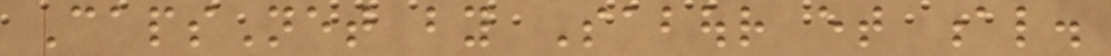CapsNet by Sabour et al.
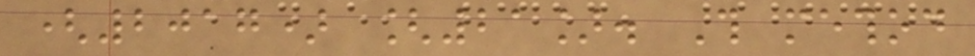(2017) [21]. This method
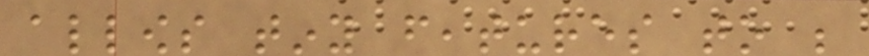allows tiny features to be
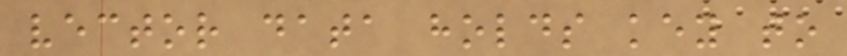vector data holds key to
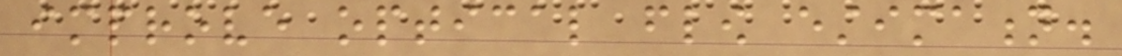improve optical flow estimation.
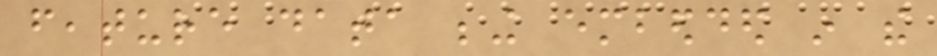feature data being embedded in the
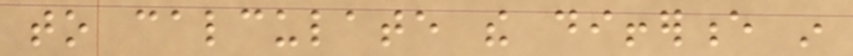to calculate the difference in
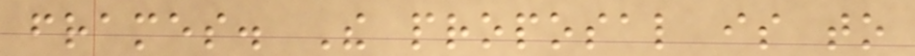frames. The proposal is to
